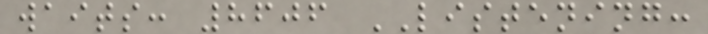waits: 8606 LISTENING:
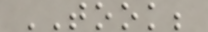TOOK;
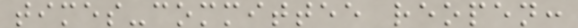times-committee reopen:
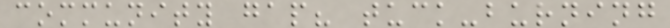community gap? tuck-burning
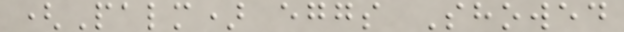(Palm) eggs Showed
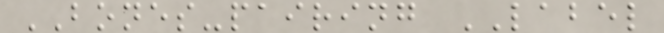BONES-pairing LABEL
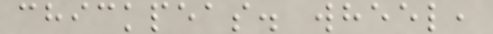chickpeas. wheel,
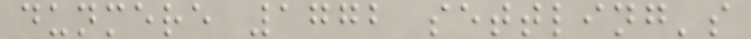dunmere 1772 settling's
